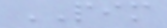PIM
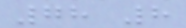78 8
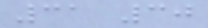31 30
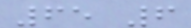65 6
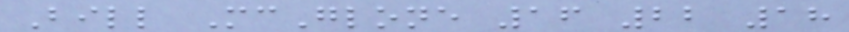Bill McGlone 16 22 18
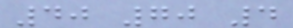40 70 4
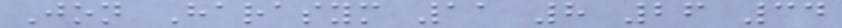Jon Harasym 11 8 26 34
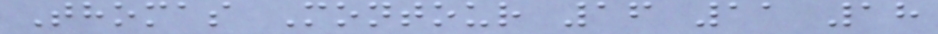Thomas Montour 16 11 18
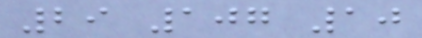29 107 10
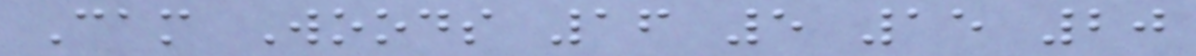Cam Woods 16 5 15 20
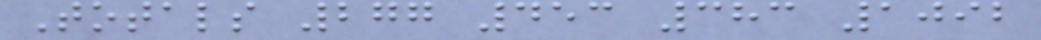Totals 277 453 383 1092
